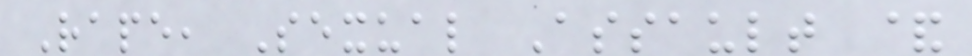Rape, Sexual Assault &
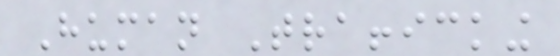Human Trafficking
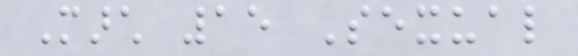March 15 Sexual
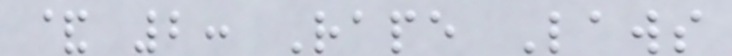& 2: Rape Laws
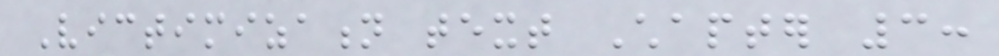Victimization text Chapter 3:
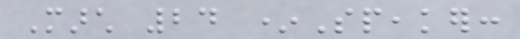March 24 *Speaker:
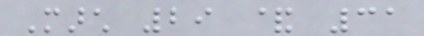March 29 & 31
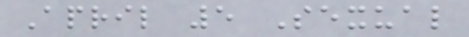April 5 Sexual
